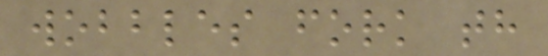wobbles fork th
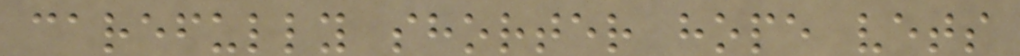carefully shorter hope vets
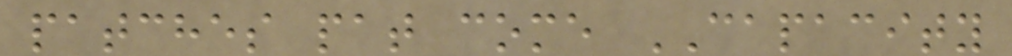patches pat come CAPACITY
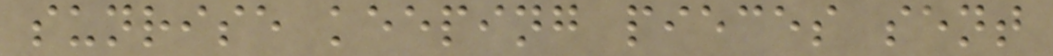sunrise keeping pieces sent
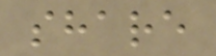share
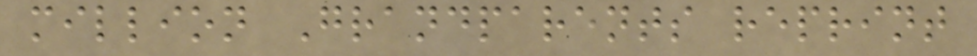million Grandparents reprint
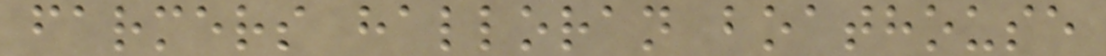farmers halloran boathouse
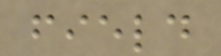field
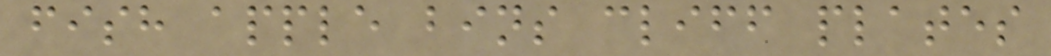fish apple bins cliff plates
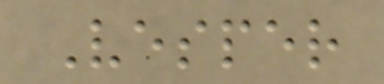Vesper
